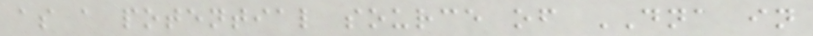as a potential source of DNA in
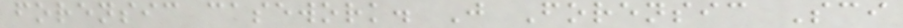forensic casework. J Forensic Sci
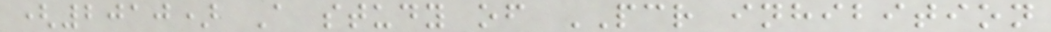(2010) A study of PCR inhibition
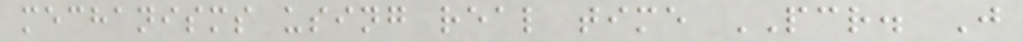mechanisms using real time PCR. J
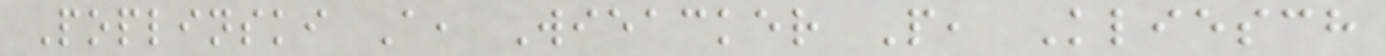Poplinski A, Wieacker P, Kliesch
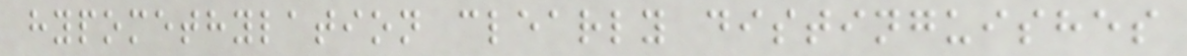hypomethylation clearly distinguishes
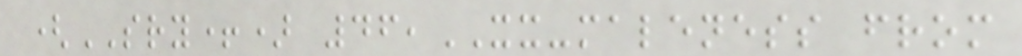(SRY+) 46,XX-maleness from
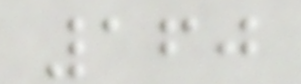160
